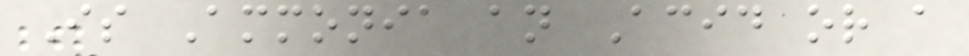Is Ammonia an Acid or a
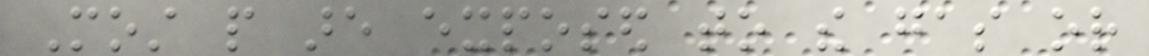Most people are exposed to the gas or
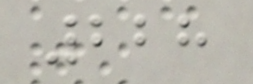228
